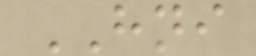HNI
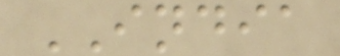INDIA
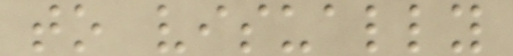to visually
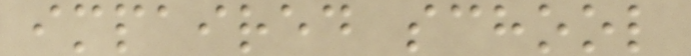impaired school
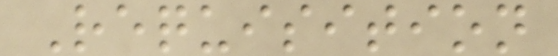Requisition
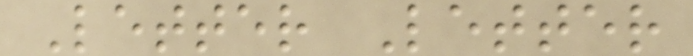Letter Letter
